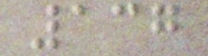137
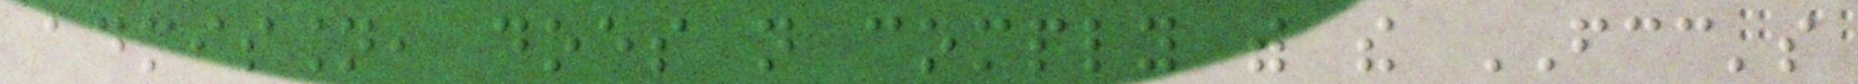admission, does not comply with the FCC's
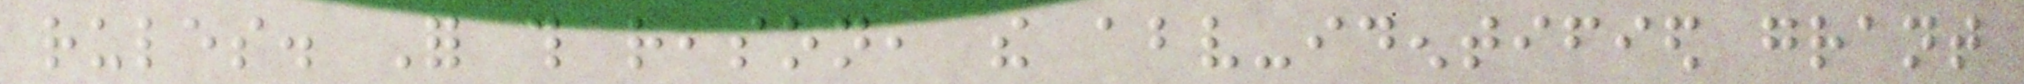rules. For this reason, the above-identified grant
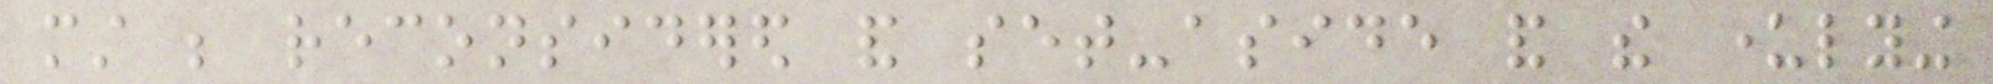must be reconsidered and set-aside and the underlying
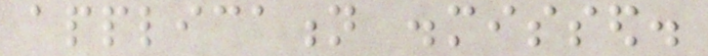application dismissed.
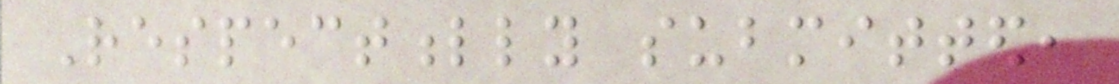Respectfully submitted,
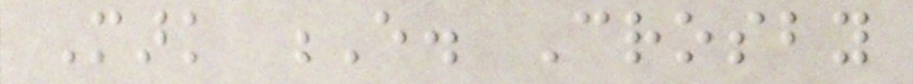Mark E. Crosby
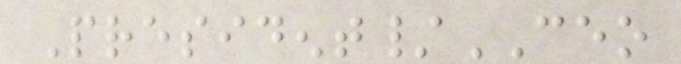President/CEO
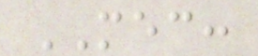MEC:
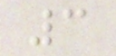3
